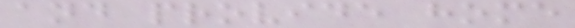and provide home
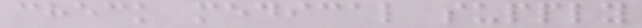check medical supply
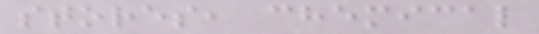stores, chemical
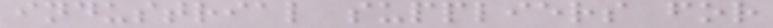industrial suppliers for
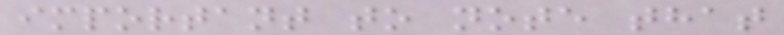important to note that
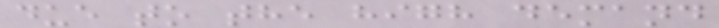due to the high demand
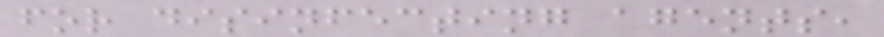for disinfecting agents,
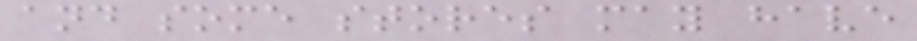and some stores may have
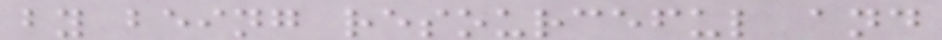by being resourceful and
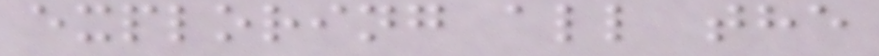exploring all the
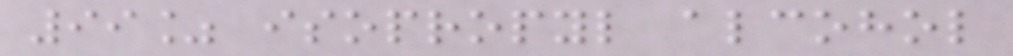99% isopropyl alcohol
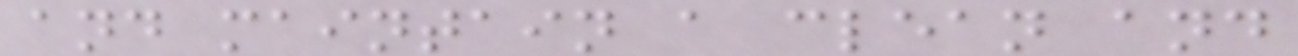and maintain a clean and
